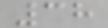38
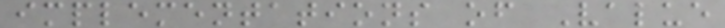implementations of Value
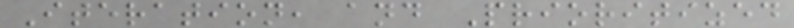Iteration, and Prioritized
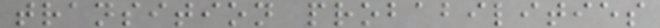transition probabilities
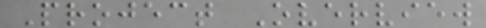Project Overview
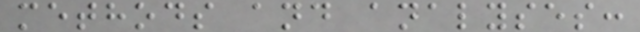methods and analyses:
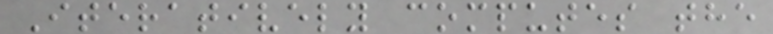Iteratively computes the
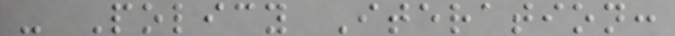- Policy Iteration:
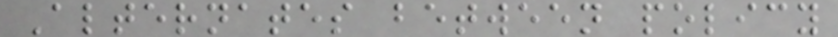Alternates between policy
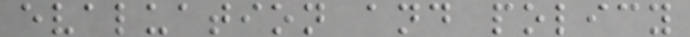evaluation and policy
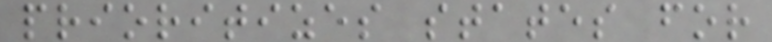prioritizes states for
